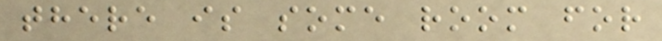there is some room for
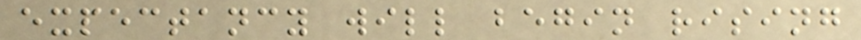expectancy will begin rising
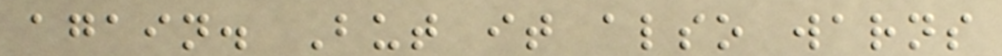again. But it also warns
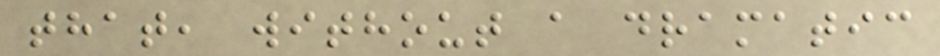that, without a dramatic
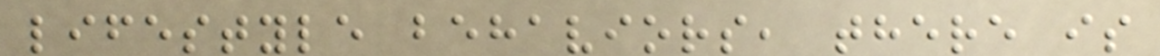lifestyle behaviors, there is
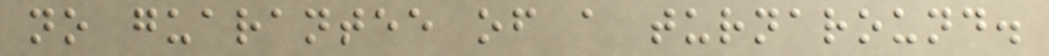no guarantee of a turnaround.
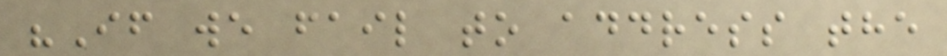"If we fail to address the
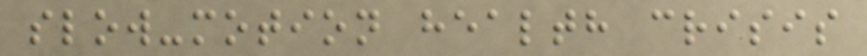slow-motion health crisis
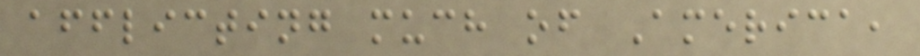afflicting much of America,
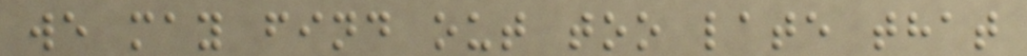we may find out too late that
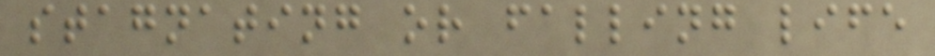stagnating or falling life
